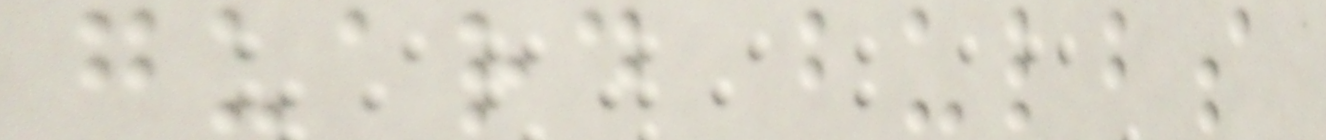guard bulbs
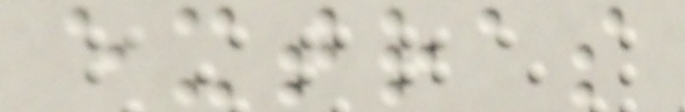extras
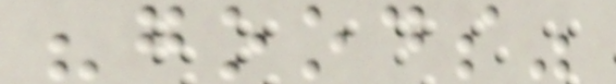"goods"
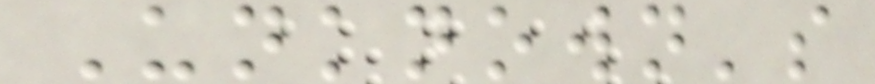Unknown's
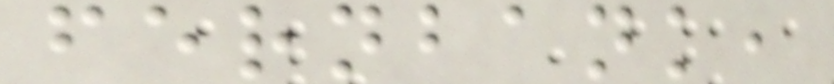fernbank,
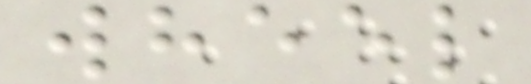wheel
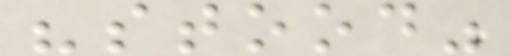"stood"
